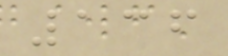136
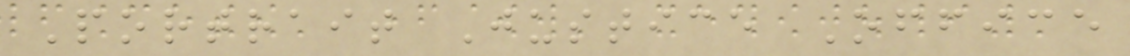Portrait Justice Office
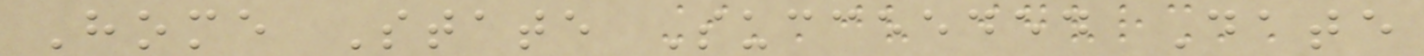Home State Succeeded Date
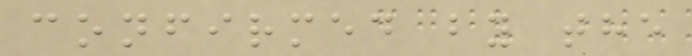confirmed by the
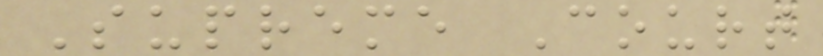Supreme Court
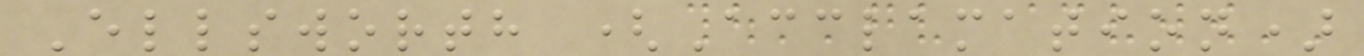Ellsworth (Acclamation)
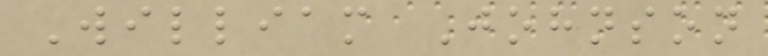William Johnson
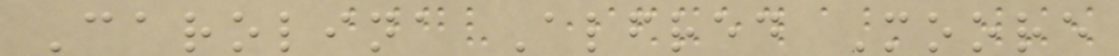Carolina Alfred Moore
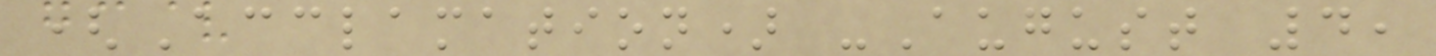(Acclamation) -August 4,
